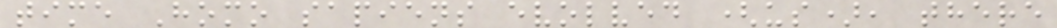time Homo sapiens evolved (us), there
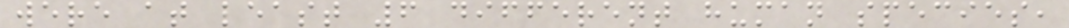were at least 6 different human species,
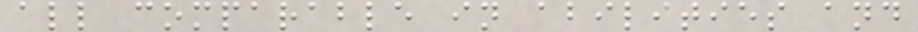all comparable in abilities and
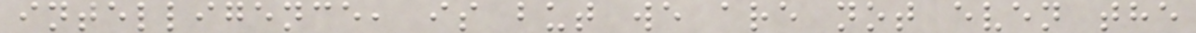intelligence, is but we are not even the
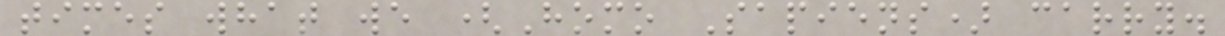times what we (Homo Sapiens) carry.
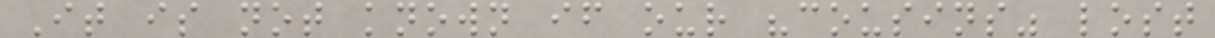It is not known if our "cousins" lost
